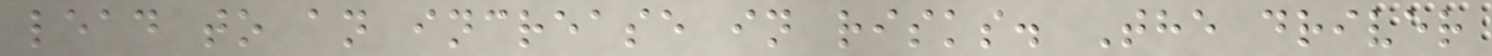lead to an increase in risks. The driver
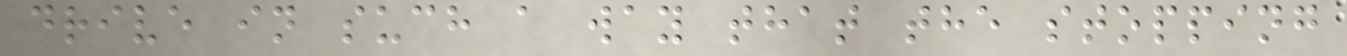drive in such a way that the stopping
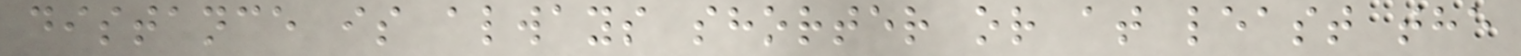distance is always shorter or at least the
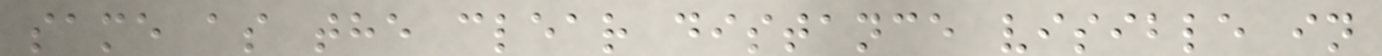same as the clear distance visible in
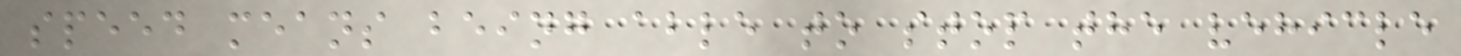speed means being able to stop the vehicle
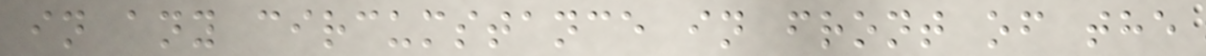in any circumstance in front of the
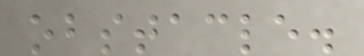obstacle.
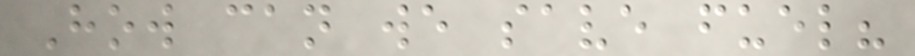How can we save fuel?
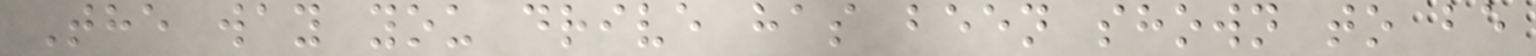The way you drive has been shown to be
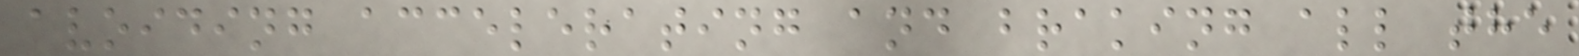avoiding accelerating and braking all the
